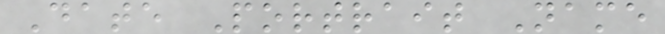Date Portrait Name
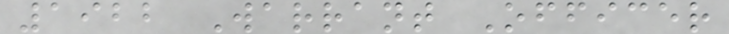1922 Warrant Officer
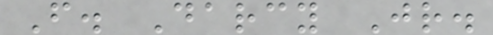F. Darcy Jr.
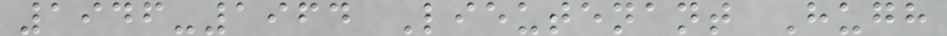1946-1964 Lieutenant Hugh
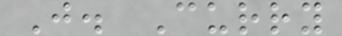J. Curry
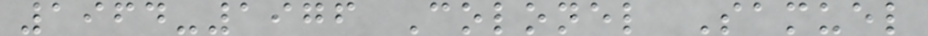1964-1976 Colonel Samuel
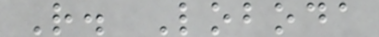R. Loboda
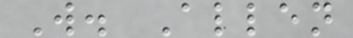W. Allen
